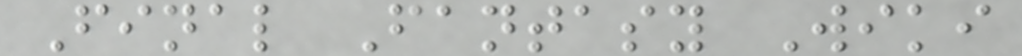Final Fantasy Wiki
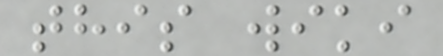this wiki
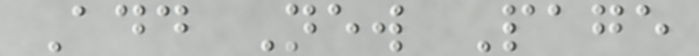Add New Page
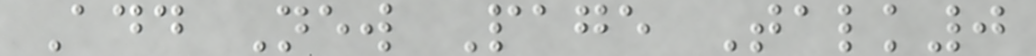Add New Page Talk0
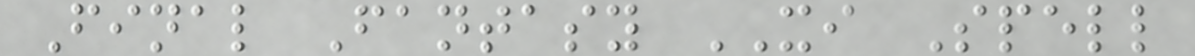Final Fantasy XI Spell
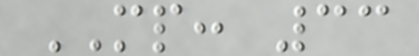MP: 33
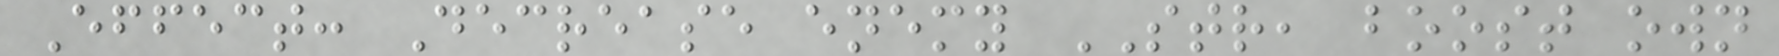Effect: Decrease enemy STR, boost own
